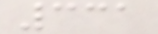331
